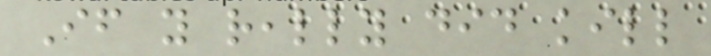If you really did kill
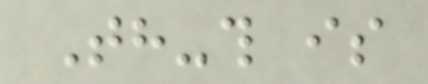Th-this is
